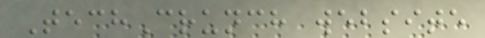TechCrunch website
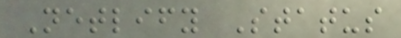Netlify Status
